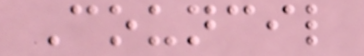Council
